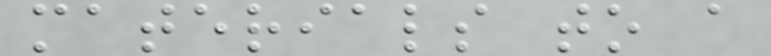materials to a
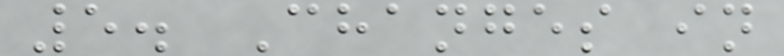5. Changes in
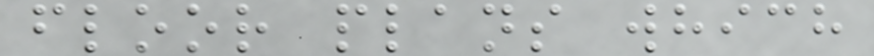floor plans which
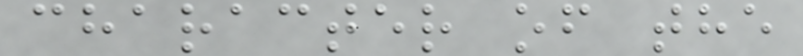character of the
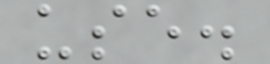use.
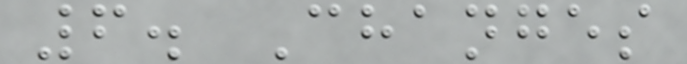6. Changes
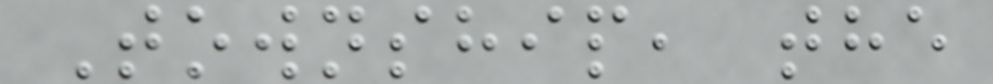Township, the
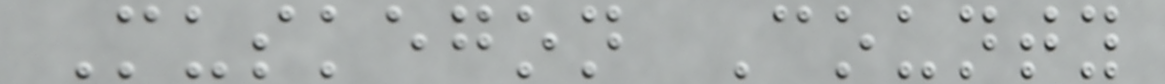Muskegon County
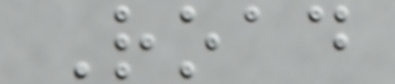Road
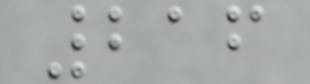216
